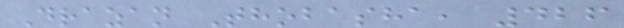Drazan Thobasha, 426
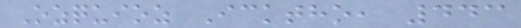Ozquioz Icktho, 443
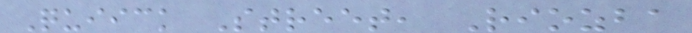Quiick Street, Riozba
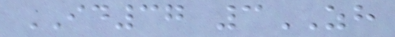ID37 3ZH
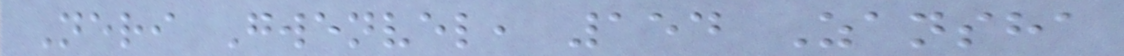Neri Gwenvel, 154 Zansha
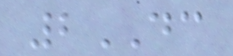2DC
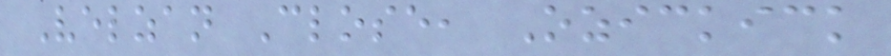Velzan Close, Ozickick
